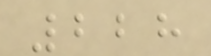228
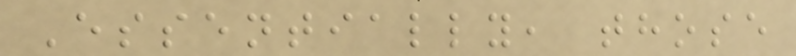Essentially, those
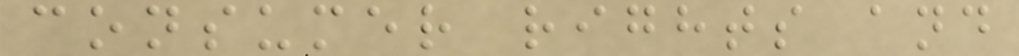consumer rights and
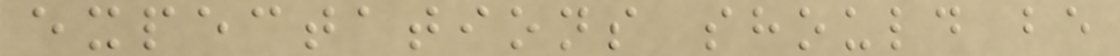expectations should be
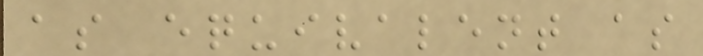as equivalent as
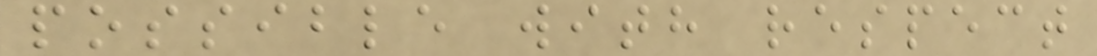possible with respect
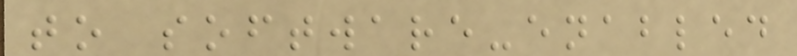to software-enabled
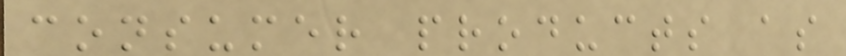consumer products as
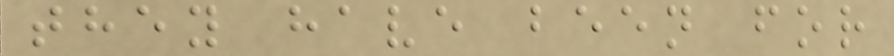they have been for
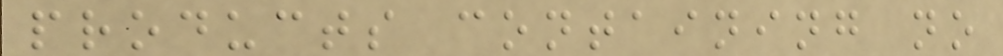products containing no
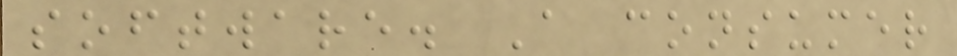software. A consumer
